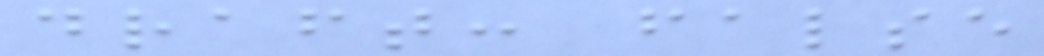draft: false
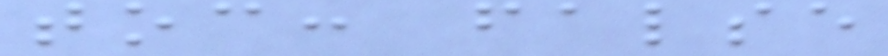toc: false
